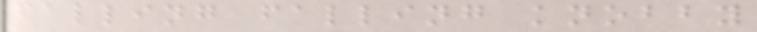falling falling knobby
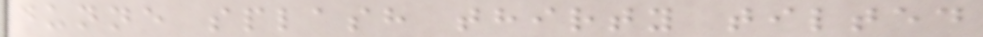dunne splash thirty tilted
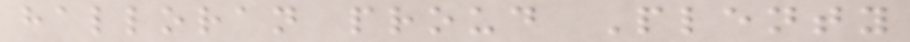halloran proud Plenty
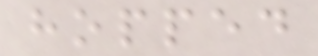hopped
